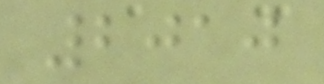2010
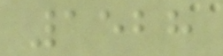1528
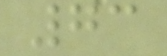73
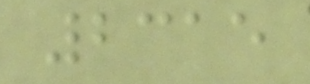2315
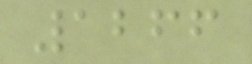1266
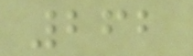262
